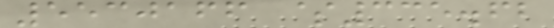5530166 $335.62
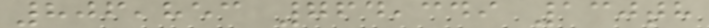806,853 764,349 130th
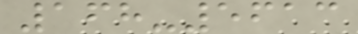168-5613
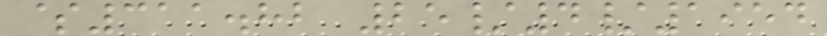$311.82 25/4/1954
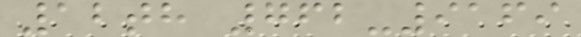12th 762-9169
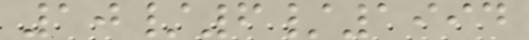10/6/1994
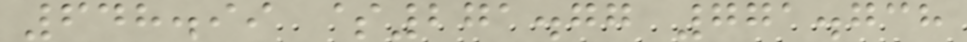648.99 $271.77 771.738
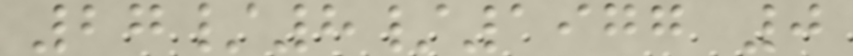27/8/1977 0
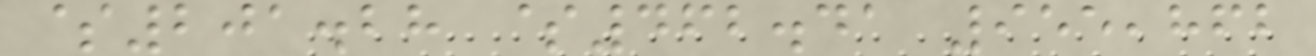$201.28 $462.41 955,862
